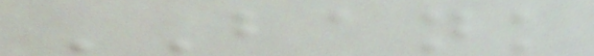BANK
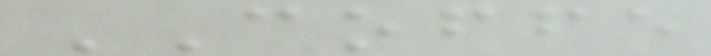COFFE
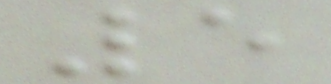5
